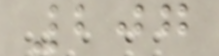207
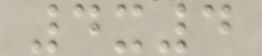4x4
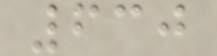630
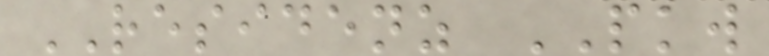RESIDENZ PKW
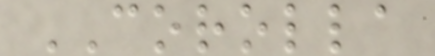COROLLA
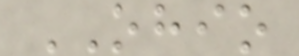OHIO
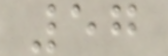57
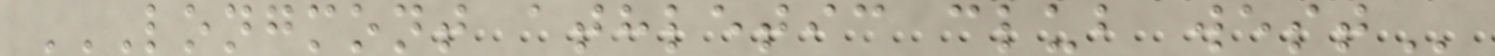LONGMONT ATHLETIC CLUB WEST
